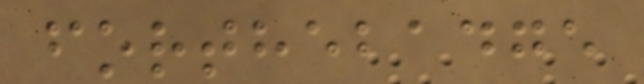forthebadge
